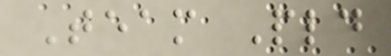Team Pld
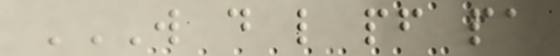W D L PF PA
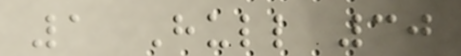1 Hull 30
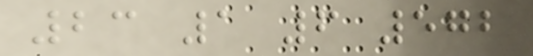23 1 6 572
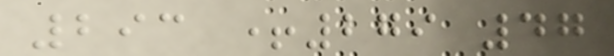293 +279 47
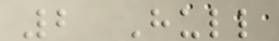2 Hull
